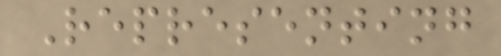Representing
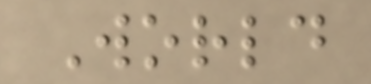World
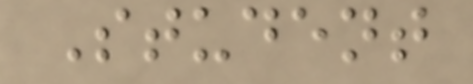Student
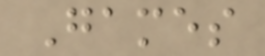Games
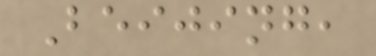Beijing,
